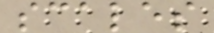scales
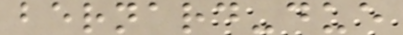bernard-due
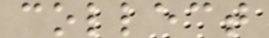collect
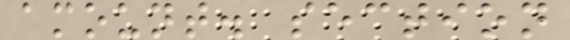amount. section
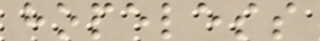hopeless
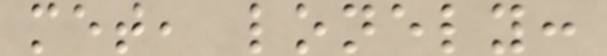met, lonely:
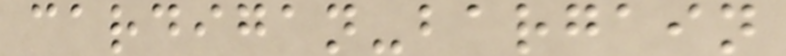cardigan-bargain
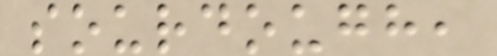sourdough,
